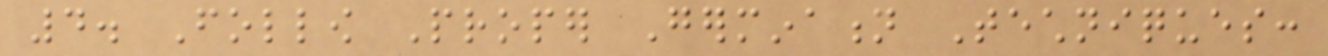4. Follow Proper Germination Techniques:
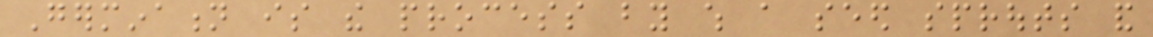Germination is the process by which a seed sprouts and
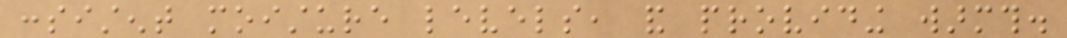consistent moisture levels, and providing warmth.
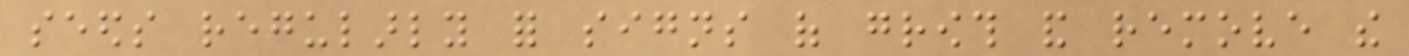seeds regularly for signs of growth and remove the
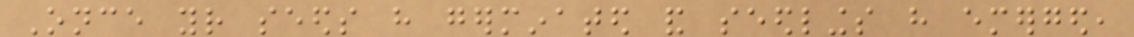Once your seeds have germinated and seedlings have emerged,
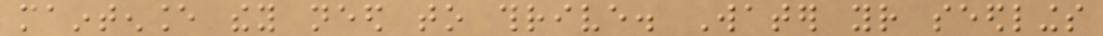maintenance they need to thrive. Water your seedlings
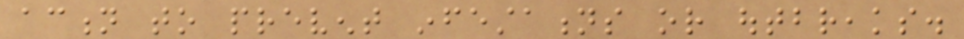action to prevent infestations or outbreaks.
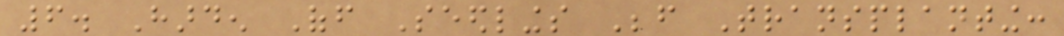6. Harden Off Seedlings Before Transplanting:
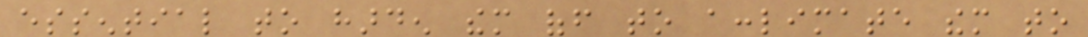essential to harden them off to acclimate them to
